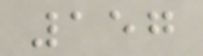157
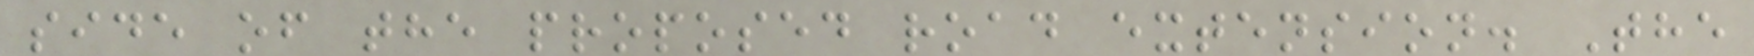side of the proposed road extension. The
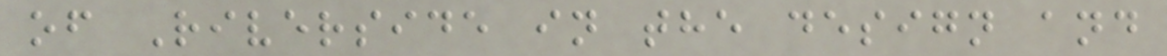of Riverside in the design and
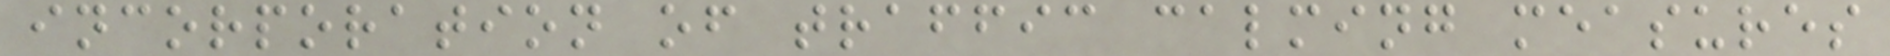incorporation of traffic calming measures
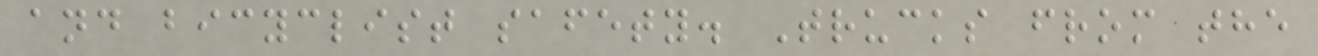and bicyclist safety. Trucks from the
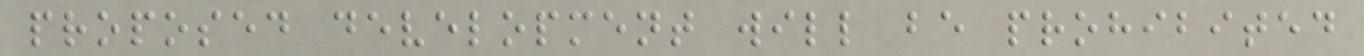proposed development will be prohibited
